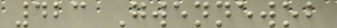423 Gwennewob
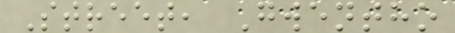Street, Gwentho
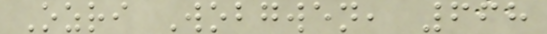Ozri Wobgwen, 668
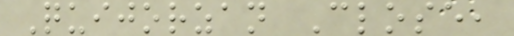Quijorzan Close,
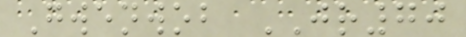Gwenwob JR70
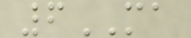6MA
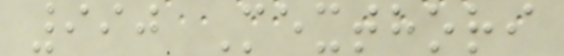990 Mexthori
